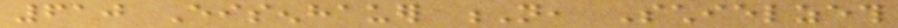610 Eisenhauer N, Schielzeth
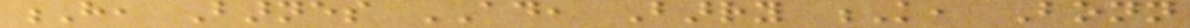H, Barnes AD, Barry K, Bonn
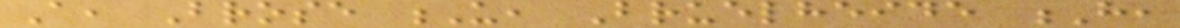A, Brose U, Bruelheide H,
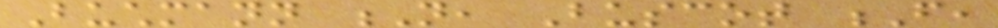Buchmann N, Buscot F,
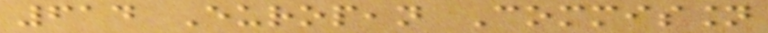614 European Commission
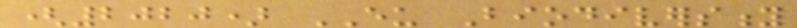(2020) EU Biodiversity
